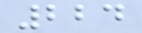224
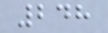248
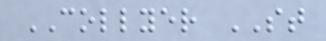COLLYER ST
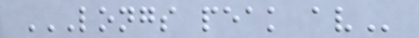LONGS PEAK AV
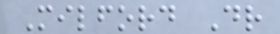Milford Dr
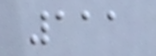111
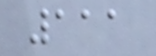111
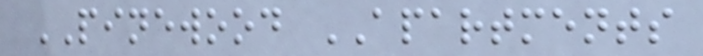PINEWOOD APARTMENTS
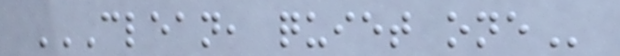CLEAN, QUIET ONE
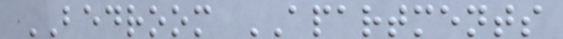BEDROOM APARTMENTS
